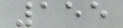155
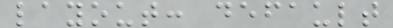layout: default
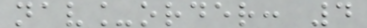nav_order: 4
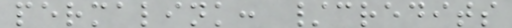permalink: /credits
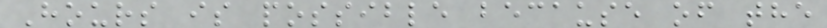Hours is possible because of the
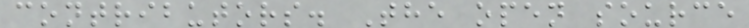contributors. The open source
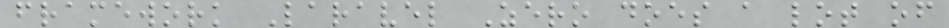framework Laravel Zero does a lot of
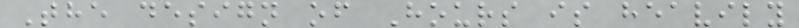The design of Hours is heavily
